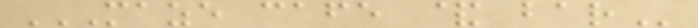MAZE CAFE & BAR
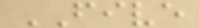FIVE
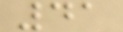41
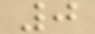0
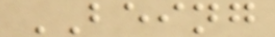BEING
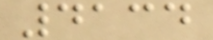4134
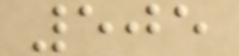505
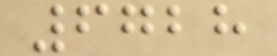6728
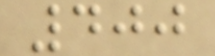400
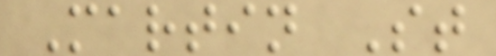Martin St
